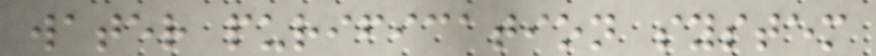water purification system
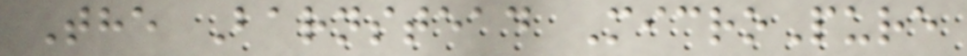The Barnstead MicroPure
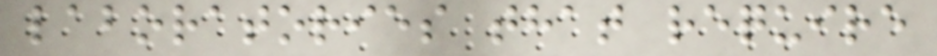laboratories that require
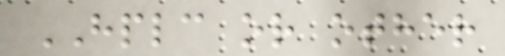HPLC or other
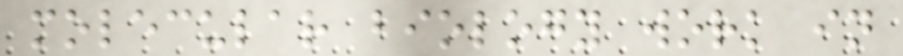molecular biology work in
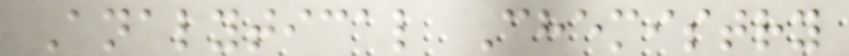Analytical Chemistry
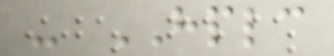- HPLC
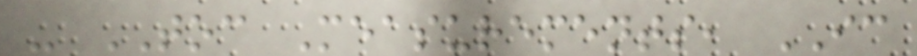- TOC Measurements, IC
